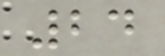24
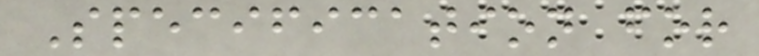Specification for
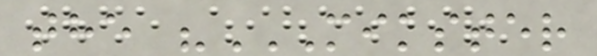the "MIKSTER
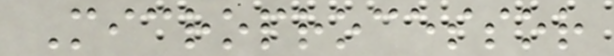Microprocessor
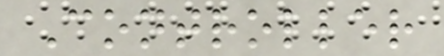Controller
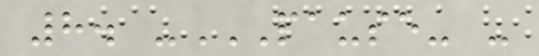8. -PAUSE- -
